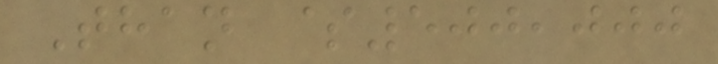Than $500,000
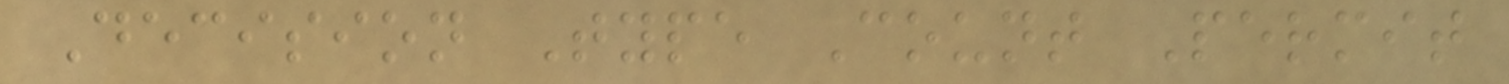Decision Type Count Permit
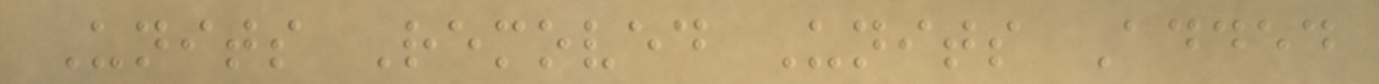Units Removed Units Added
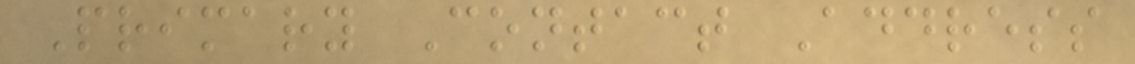Primary Contact Address
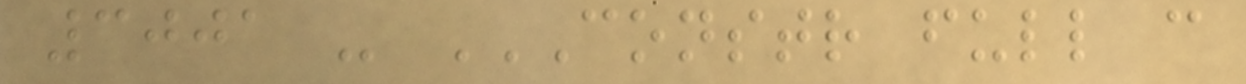3001 - CONSTR FULL C
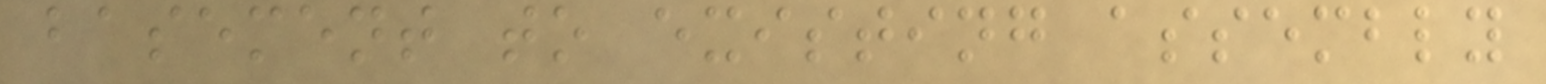basement to existing assembly
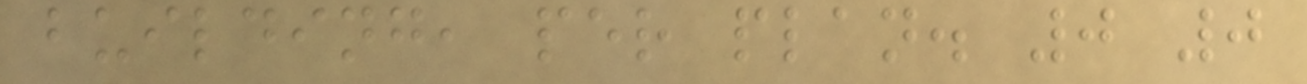building, per plan. 0 0
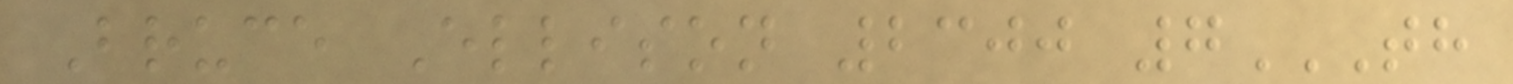Bruce Ellison 2300 7TH
